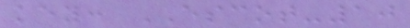key: ESCOT-10
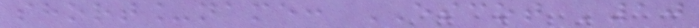short_name: ESCOT '10
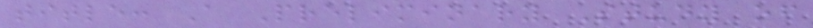title: A Preliminary Study of
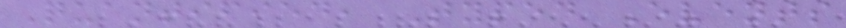Quantified, Typed Events
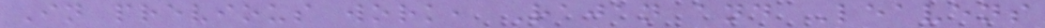In previous work, Rajan and Leavens
